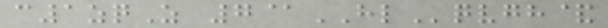c1zqZ 7@HLqvgh&
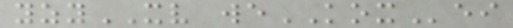yzyXV weKOXei
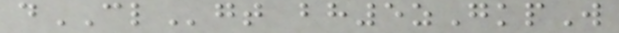dCLgt bh5zGkpW
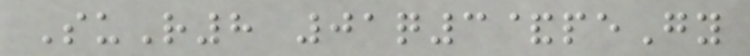SuR8 01q3&peGy
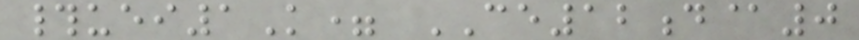#uei1K= CE12d@0
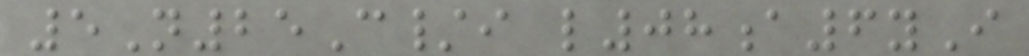5N25C/i l08a6yI
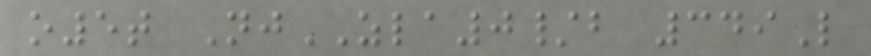o5t NjZLA0/b 349L
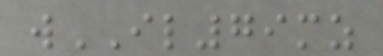wIL79mz
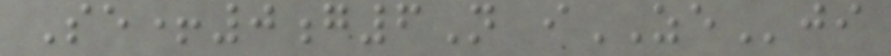Se+0g6N iZEji
